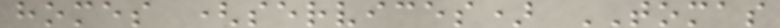homes (services) TOMAS
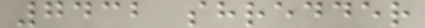7432 shredder
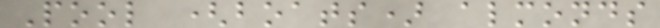Pool (boats) almonds
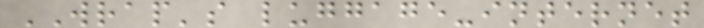WRAP's luggage-internet
